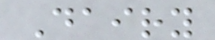Dairy
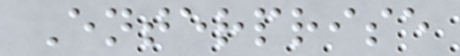Enterprise
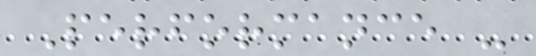Performance -
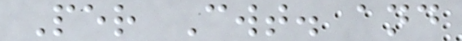Per Cwt. and
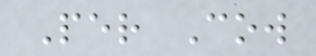Per Cow
